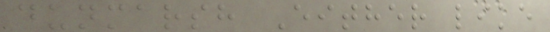dunmarsh Either like
